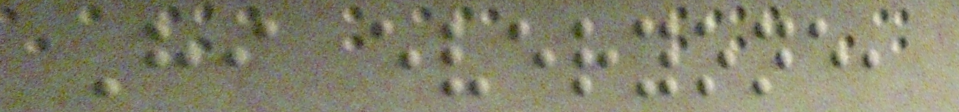Hi everyone,
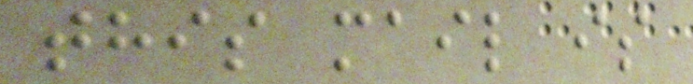this mail is
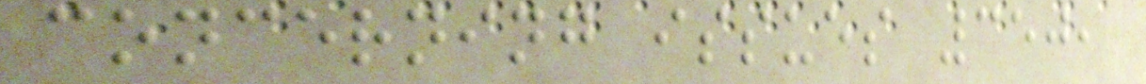concerning issues 350,
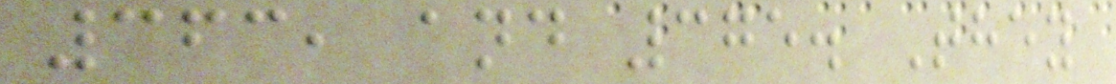363, and 375. They
